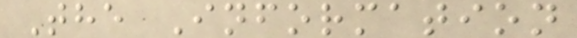The Information
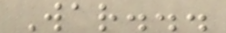War...
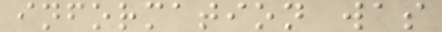information was
